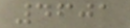4601
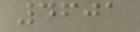4601
